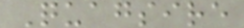Quagsire
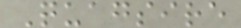Quagsire
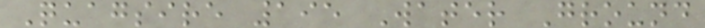Quagsire 195 Water Ground
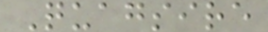Quagsire
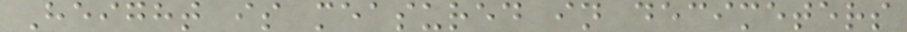Height is measured in decimeters
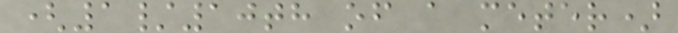(1/10th of a meter)
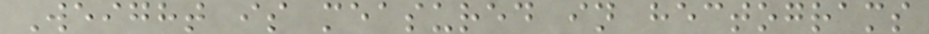Weight is measured in hectograms
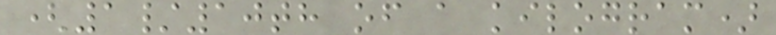(1/10th of a kilogram)
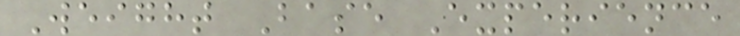Weight Base Experience
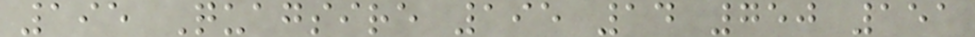195 Quagsire 195 14 750 151
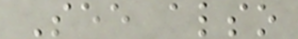See also
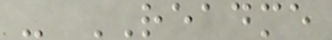- README
